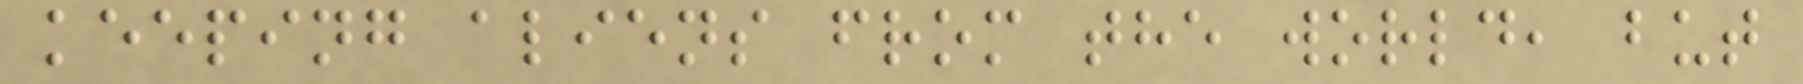keeping aliens from the world, but
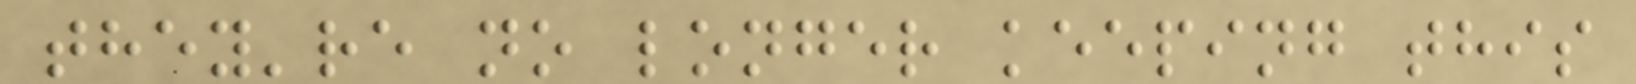they're no longer keeping this
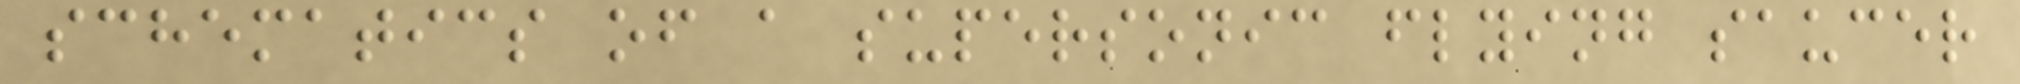schematics of a supersonic flying saucer
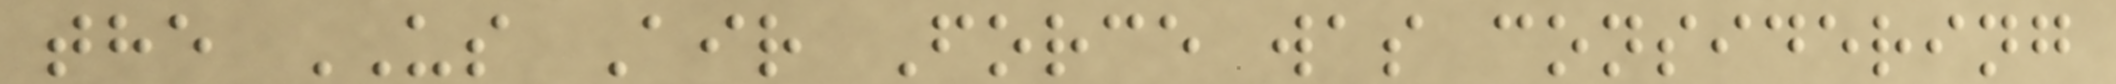the US Air Force was considering
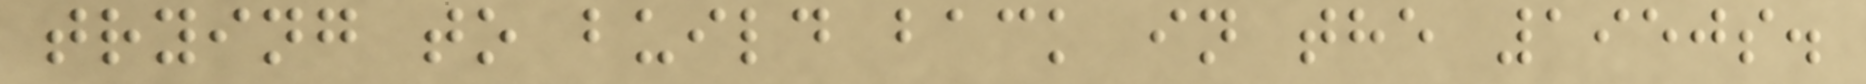trying to build back in the 1950s.
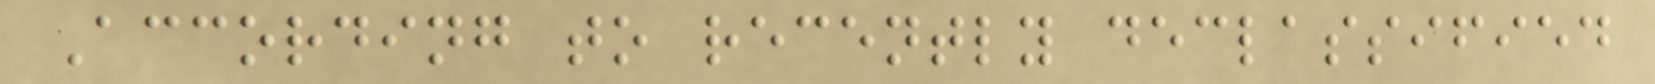According to recently declassified
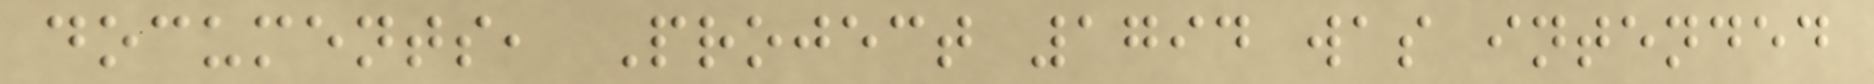documents, Project 1794 was intended
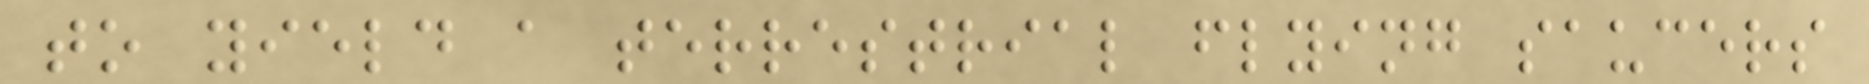to yield a terrestrial flying saucers
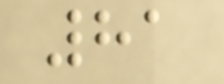81
